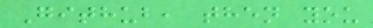Github, then you
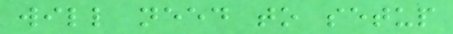will need to setup
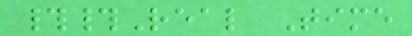##Real Time
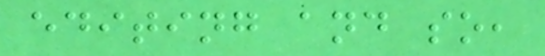editing and so,
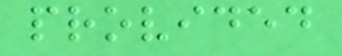provided
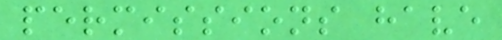permissions have
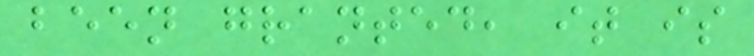been granted, it is
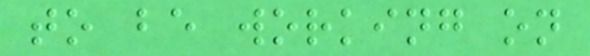to be working on
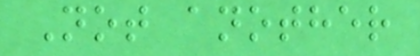Not another
